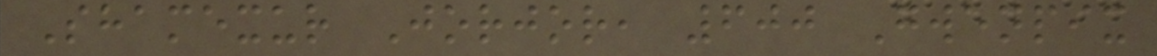Shamexur Jorjor, 600 Gwenpix
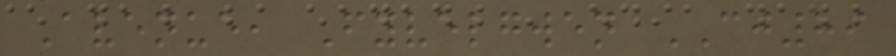Avenue, Fyvelgwen CJ89
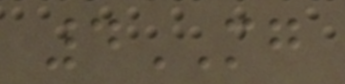4MG
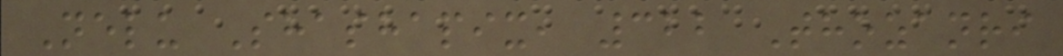Nelu Shashapix, 322 Thozanri
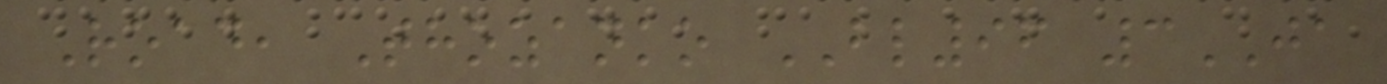Road, Thozanko BL96 3JA
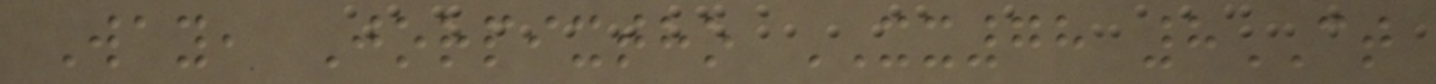Way, Jorpixtho XX78 8CT
